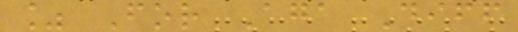% For Aga Diff
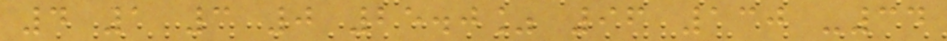4 1 3 0 25.0% 96 130 -34
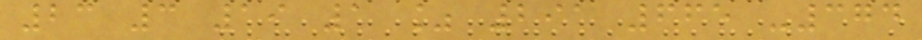23 3 19 1 % 291 665 -374
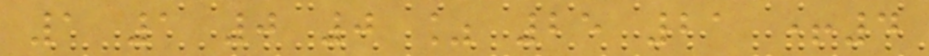1 1 0 0 % 25 21 +4
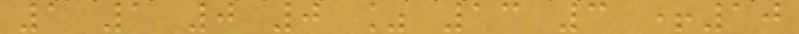1 1 0 0 % 13 3 +10
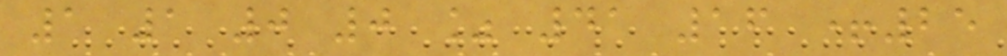1 1 0 0 % 41 16 +25
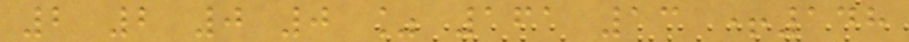2 2 0 0 % 161 13 +148
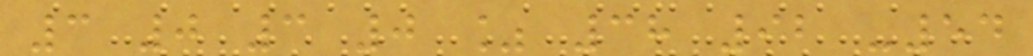3 0 3 0 % 38 92 -54
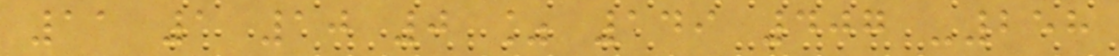11 1 10 0 % 149 407 -258
